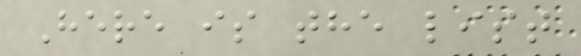Here is the list
